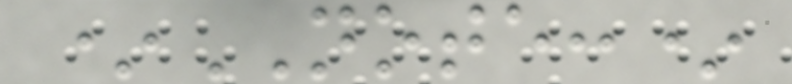*NOTE:*
